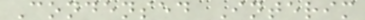Condensed Interim
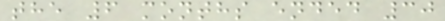the 6 months ended 30
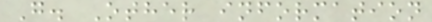G. Other information
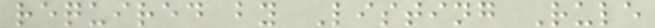required by Listing Rule
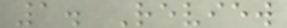1. Review
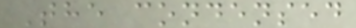The condensed
